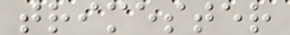trimester
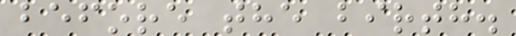before the birth.
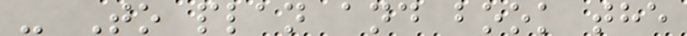- To plan and book the
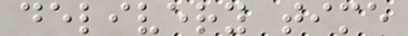delivery time
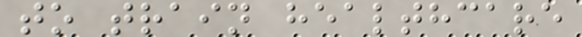to train healthcare
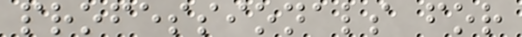professionals for
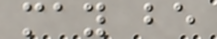may be
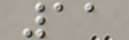11
